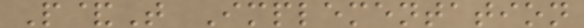P&T Implementation
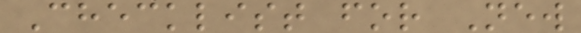Checklist for New
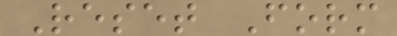Reset Form
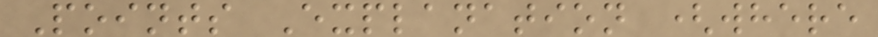Points Explanation (where
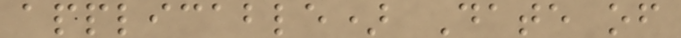applicable) Date of
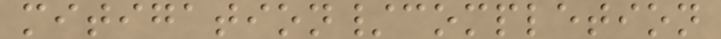mitigation/completion
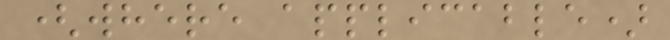(where applicable)
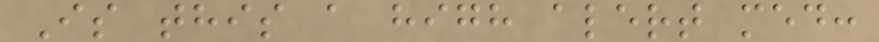Is this a high alert med:
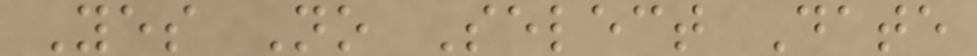Yes No Select Date
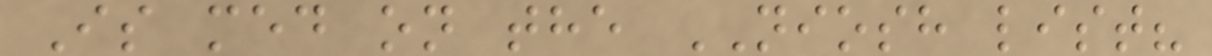Is med on the NIOSH list?
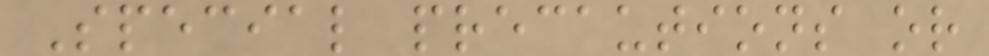Special precautions or
